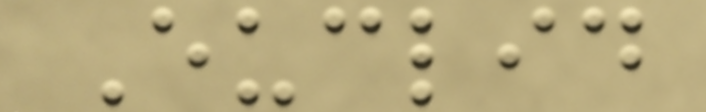Euclid
